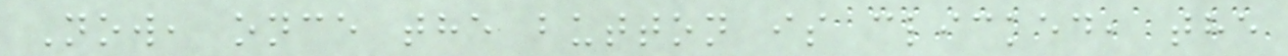Now, once the button is clicked, the
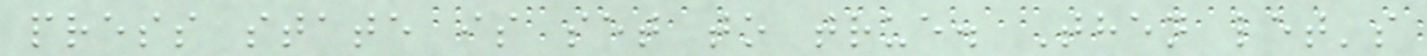press state is set to true. Then let's
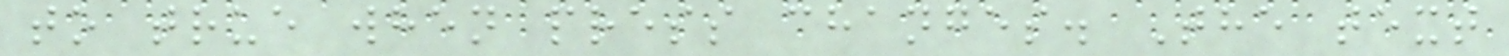to true when press changes. The text
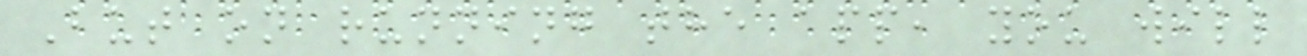But on running the app, you will
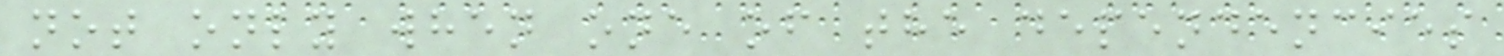not only when one of the dependencies
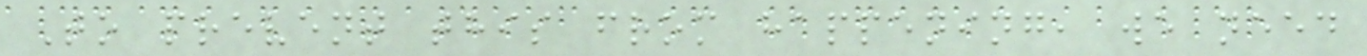To prevent this from happening, we need
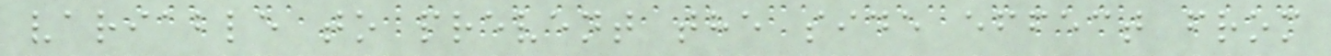variable to prevent the side effect from
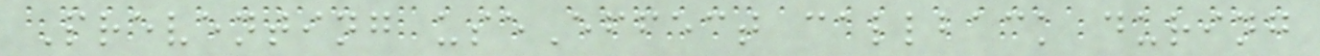Preventing useEffect callback during
